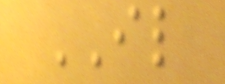IL
